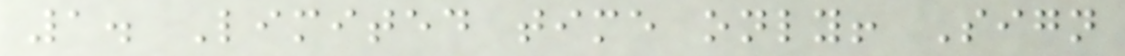1. Limited time only! Sign
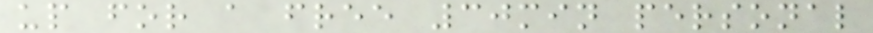up for a free 30min personal
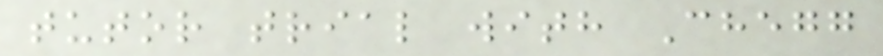tutor trial with Chegg
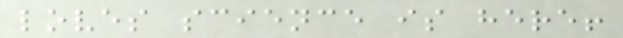loves science is here!
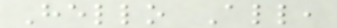Hello All,
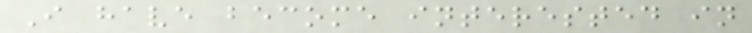I have become interested in
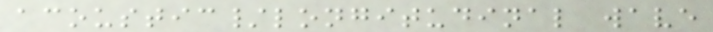acoustic/longitudinal wave
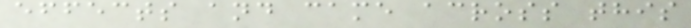effects and came across this
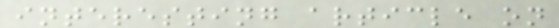interesting article on
